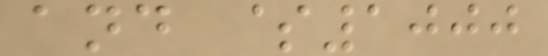and $1000
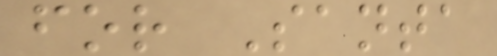for Santa
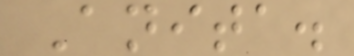Anita.
